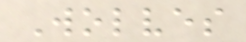Wolves
